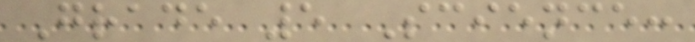Grade 5 Science:
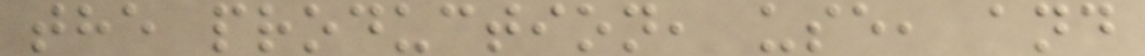the production, use, and
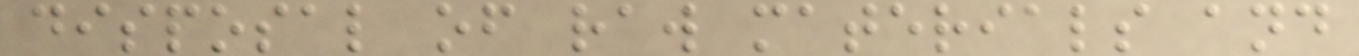disposal of raw materials and
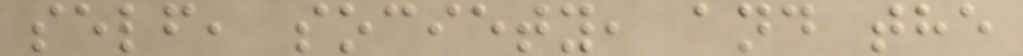self, society, and the
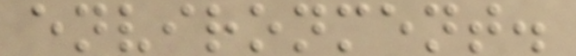environment.
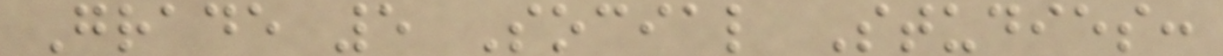Grade 5 Social Studies:
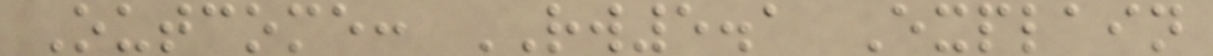Outcome: RW5.1 Explain
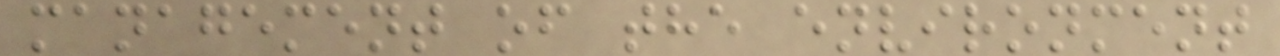management of the environment
